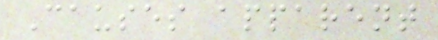Causes apparent
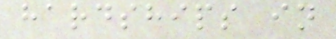hardships in
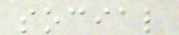social
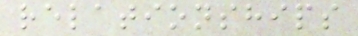relationships
